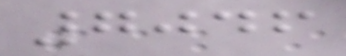7046
